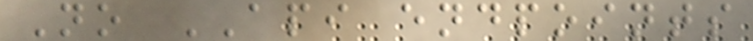No API endpoints
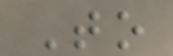To
